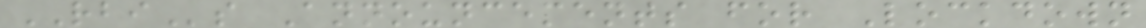RBIs Announcements for Lockdown
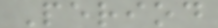Period
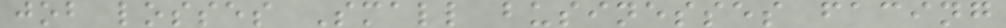job losses Small businesses facing
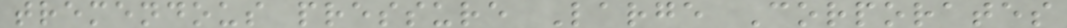tremendous pressure Large Corporates
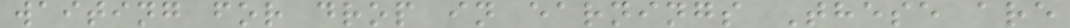waiting for drop in earnings These are
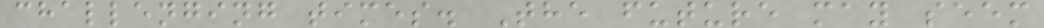challenging times. The future may seem
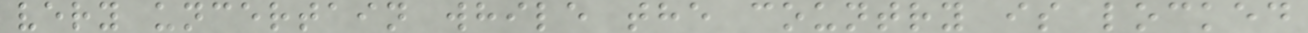very uncertain while the country is locked
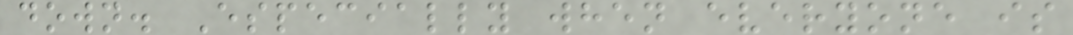down. Especially when everyone is
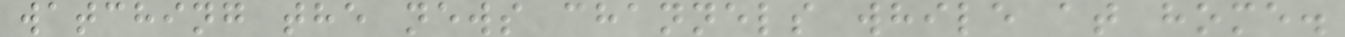watching the news channels while at home.
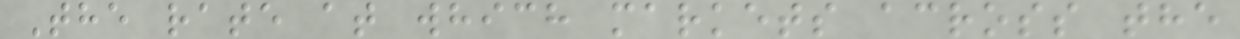The rate at which markets across the
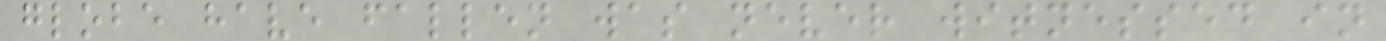globe have fallen was never witnessed in
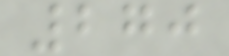270
